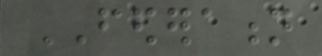FEDERATION
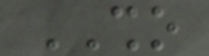SHO
